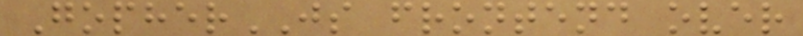GopherJS frontend over
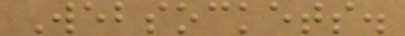Websockets.
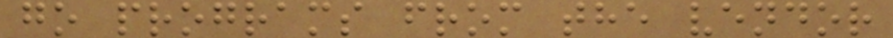go programs from the vendor
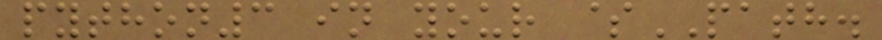python3 in your $PATH.
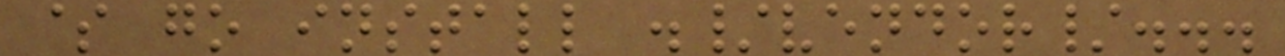$ go install ./vendor/...
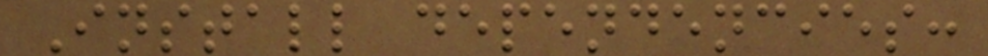Install dependencies:
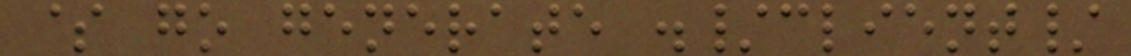$ go generate ./client/
